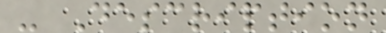- Description
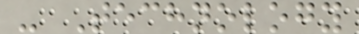- Technology
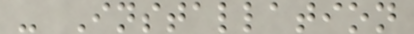- Installation
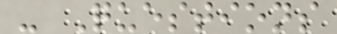- Questions
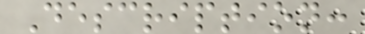Description:
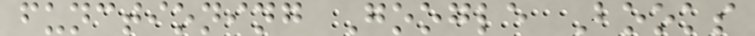functioning Google Books
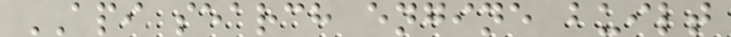API search engine built
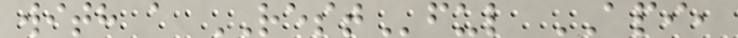with a RESTful API,
